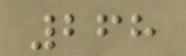268
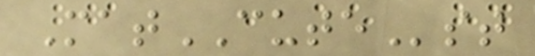MatCUTEst
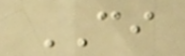CI
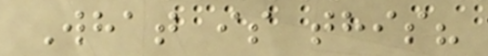What is this?
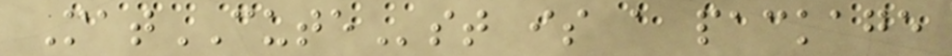MatCUTEst is a package
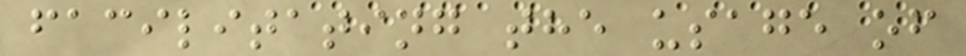facilitating the usage of
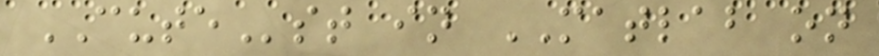CUTEst in MATLAB on
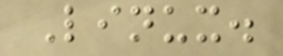Linux.
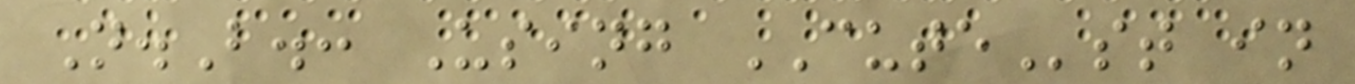N.B.: Using CUTEst in
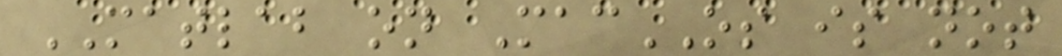MATLAB on MacOS is not
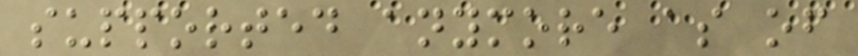supported anymore as of
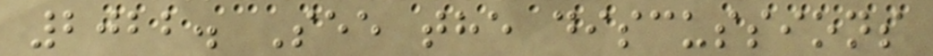2022. See the discussions
